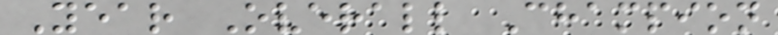Year Overall Champion
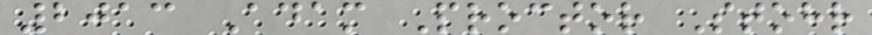2013 Adam Proctor Stohr
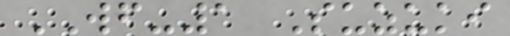WF-1 Suzuki
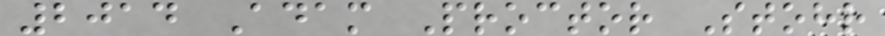2014 Adam Proctor Stohr
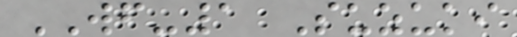WF-1 Suzuki
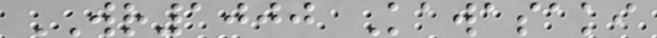WR1000 Kawasaki
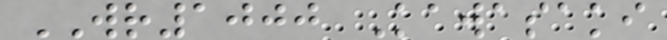WR1000 Kawasaki
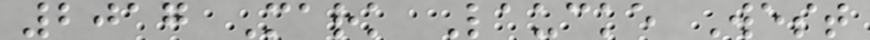2017 Mark Laucke West
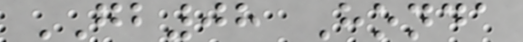GB08 Honda
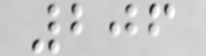206
